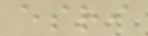esri
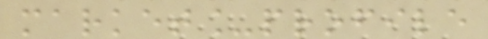market_profile
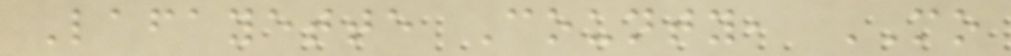Lafayette County, MO
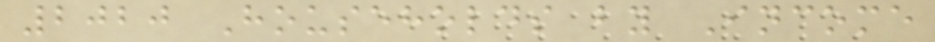2020 Households by Income
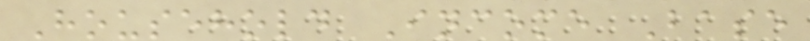Household Income Base
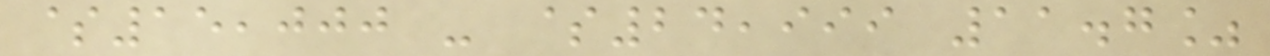$15,000 - $24,999 11.7%
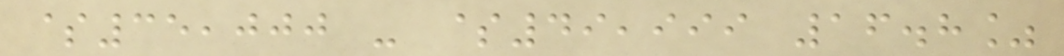$35,000 - $49,999 16.8%
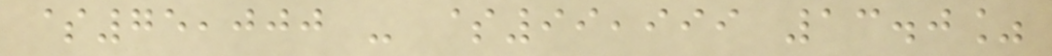$75,000 - $99,999 13.0%
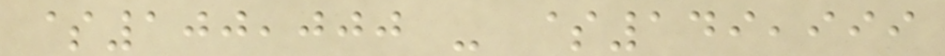$100,000 - $149,999
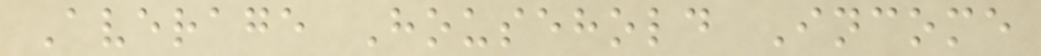Average Household Income
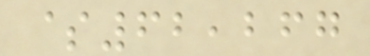$62,267
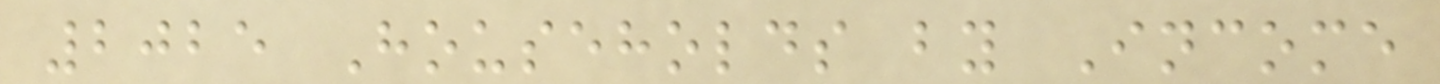2025 Households by Income
